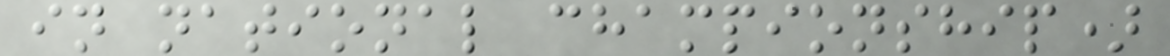in national championship)
